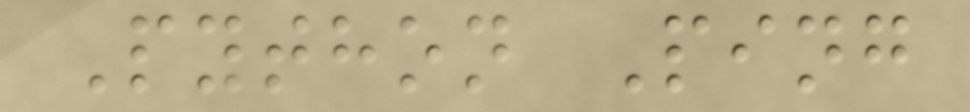Python Ping
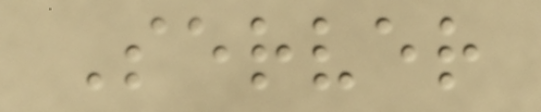Server
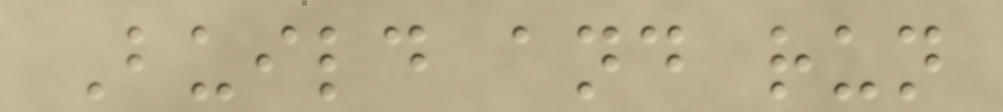Build and run
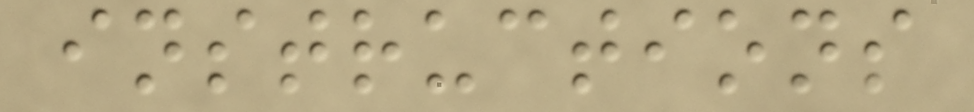instructions
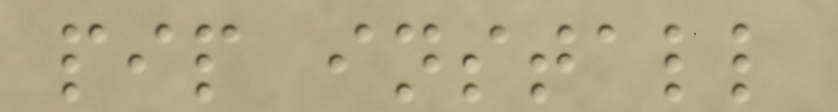pip install
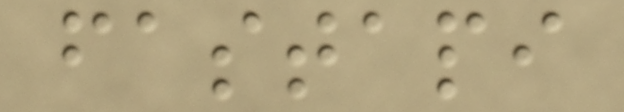fastapi
